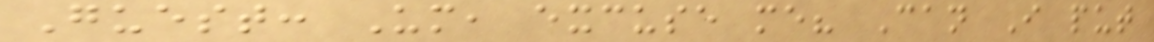Guest: Um, excuse me? Can I put
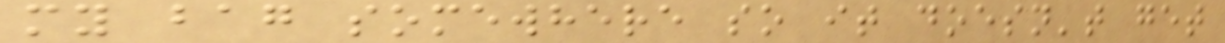my bag somewhere so it doesn't get
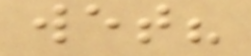wet?
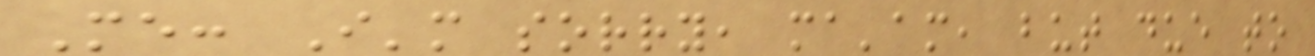Me: I'm sorry, ma'am, but due to
